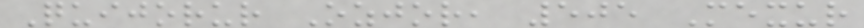Quijorur Ozjor, 505 Mexur
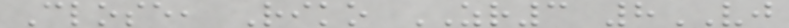Close, Riko ZR3 8VJ
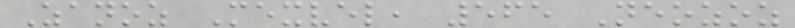Zanoz Mexvel, 565 Neozoz
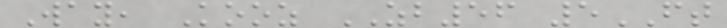Way, Kooz ZB56 5FT
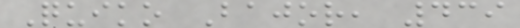Quiko Bajor, 439
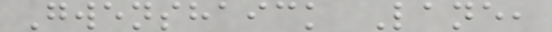Gwenshaick Lane,
